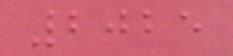2025
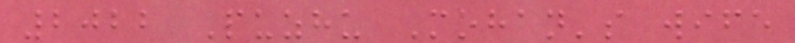2022 Puzhu Mohan's wife
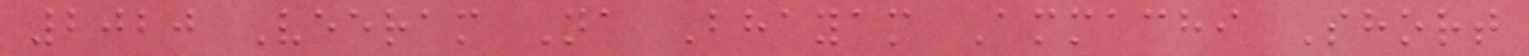2020 Veeram Na Bhayam Ammachi Short
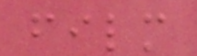film
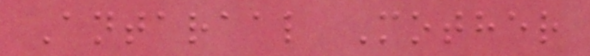Antaraal Mother
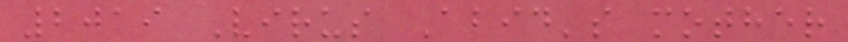2019 Virus Abid's mother
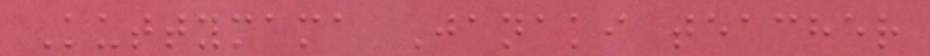Kuttymama Janaki teacher
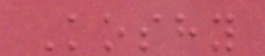Koshy
